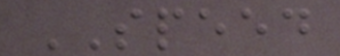SPEED
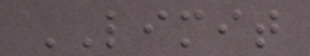LIMIT
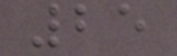25
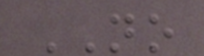NO
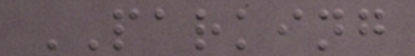PARKING
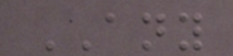ANY
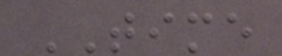TIME
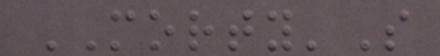MORTY'S
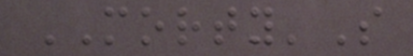MORTY'S
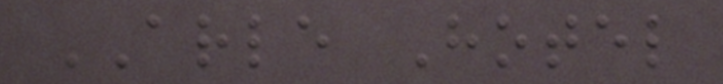ARLE Hotel
